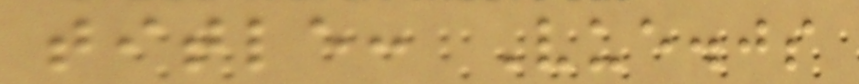title: Vue.js
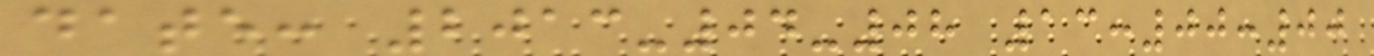date: 2013-04-08 13:00:00
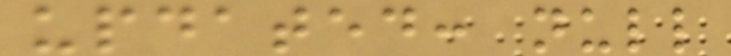updated: null
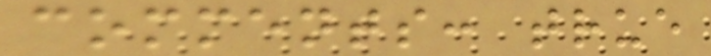comments: true
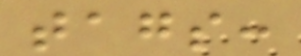tags:
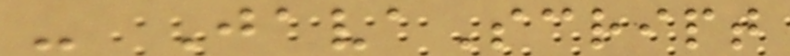- JavaScript
